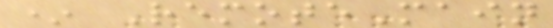* RemoteMain
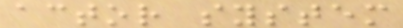actor system
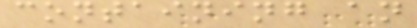containing an
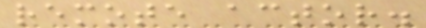remote actor.
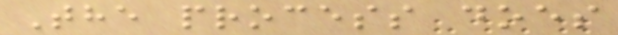The process does
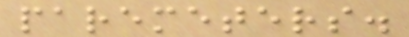paremeters.
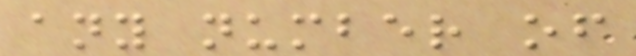any number of
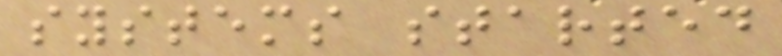systems started
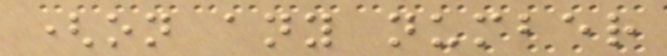(on any number
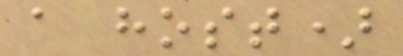a host)
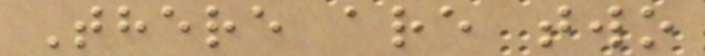There are two
